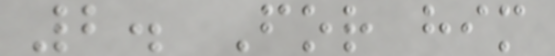2. For him
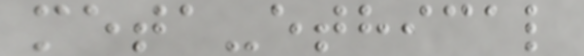meta-ethical
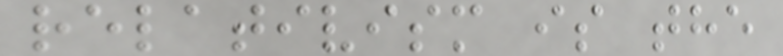relativism is the
